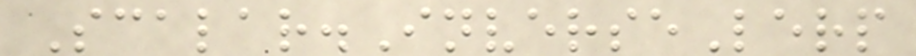Scalar.InverseLerp
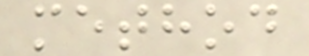method
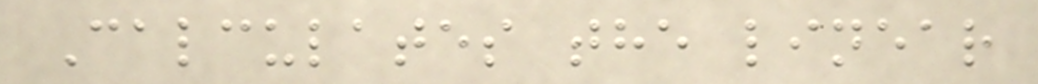Calculates the linear
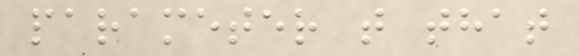parameter t that
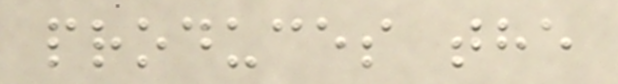produces the
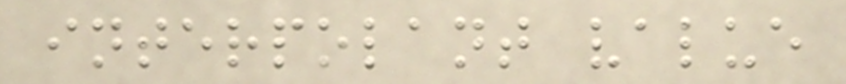interpolant value
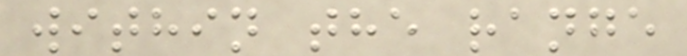within the range
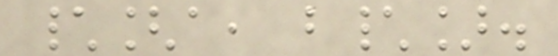\[a, b\].
